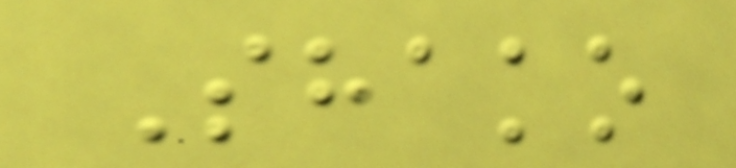Shako
